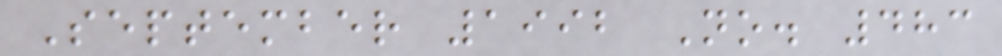September 1992 No. 483
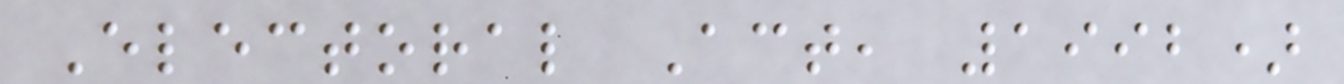Electoral Act, 1992)
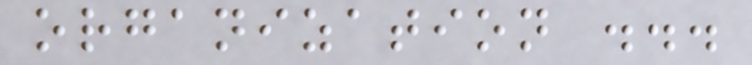organization ...
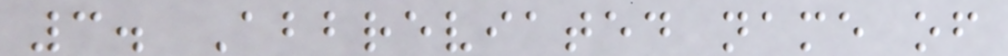3. Abbreviated name of
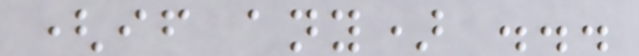(if any) ...
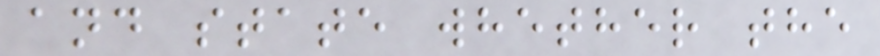and state whether the
